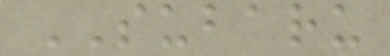SUBARU
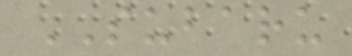SUBARU
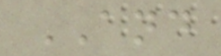AND
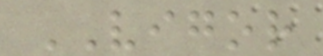VIGOR
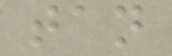tan
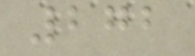272
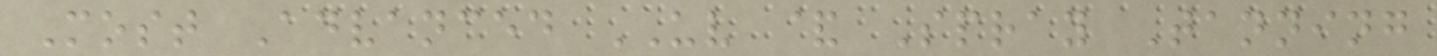Most Advanced UV & Spray Tanning
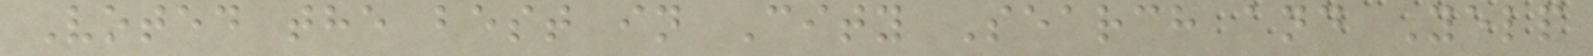Voted the best in City Search and Yelp
